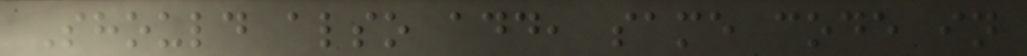Should also add, same code in
